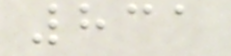831
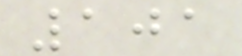101
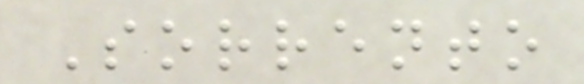Sorrento
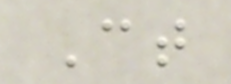Ct
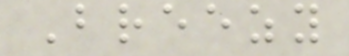Breezy
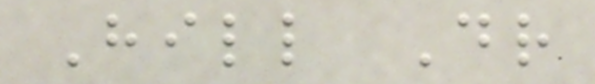Hill Dr
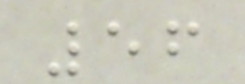56
